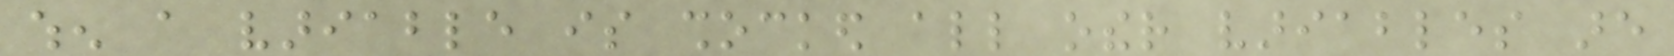when a variable is shocked all other variables are
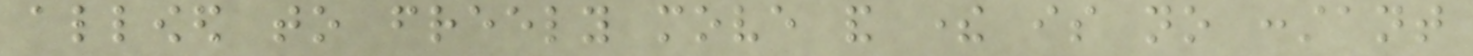allowed to freely move and there is no constant
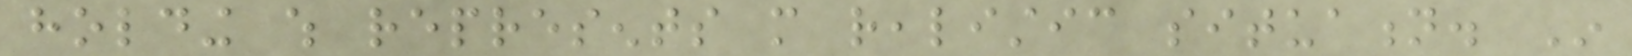holding which represents more realistic situation. In
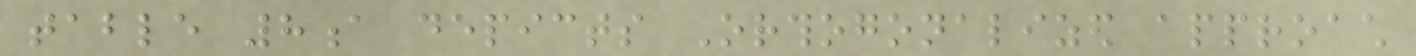table 8a depicts Orthogonalized approach
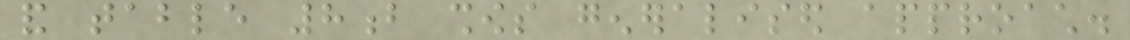and table 8b shows generalised approach.
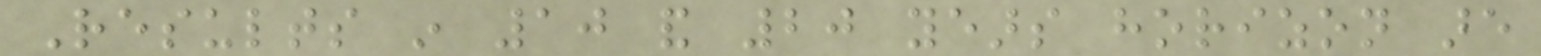Results in 10 and 20 years horizon are
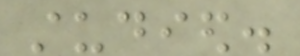studied.
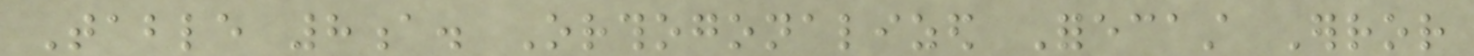Table 8a. Orthogonalized Forecast Error
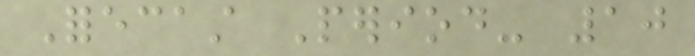Forecast Period- 10
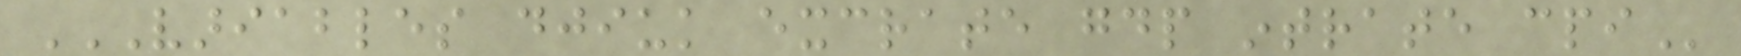VARIABLES DJIUK EXCRATE GDP INTRATE CPI
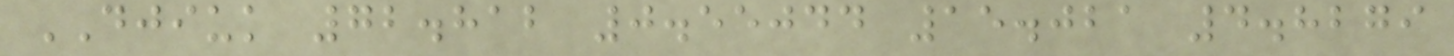DJIUK 72.812 0.55044 15.021 4.8279
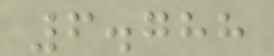6.788
